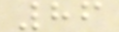86
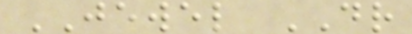JEWEL DR
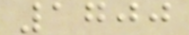1700
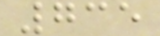735
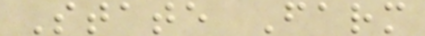State Farm
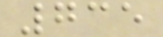735
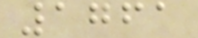1761
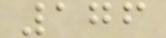176
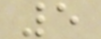5
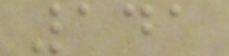141
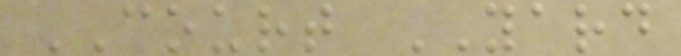COURT YARD
